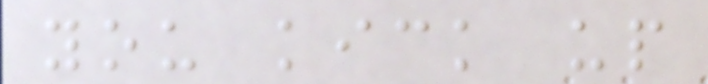you kick up
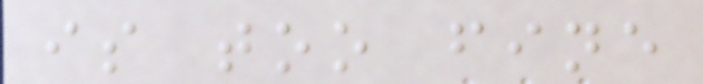is too fine
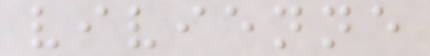vivienne
